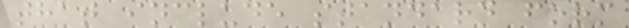that include standard form
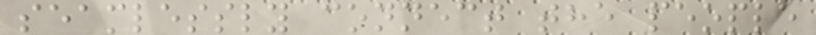seamlessly connect the people
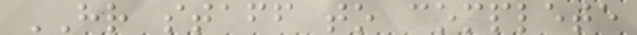HR staff to complete
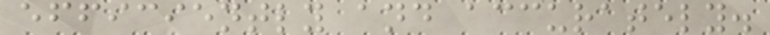efficiently and accurately.
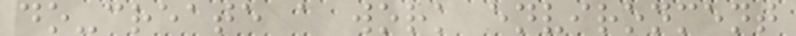do-create a work environment
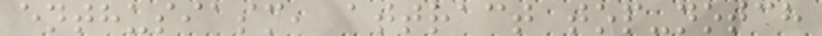enthusiasm, attract top-notch
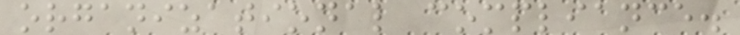organizational compliance.
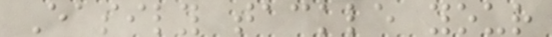Easily tackle your
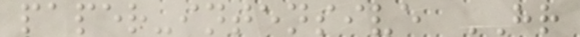paper-intensive HR
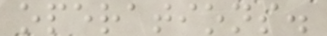operations.
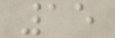15
